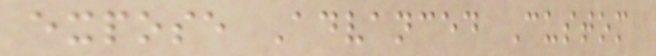expose Advanced Custom
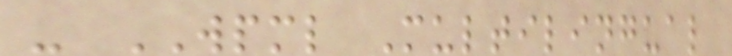- WPML Multilingual
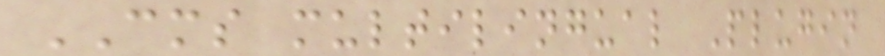CMS multilingual Plugin
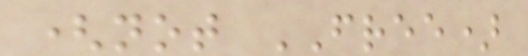(not FREE)
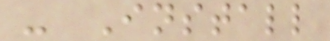- Install
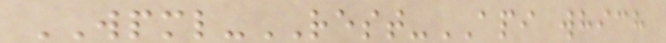WPML-REST-API which
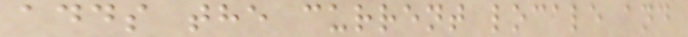adds the current locale and
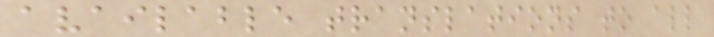available translations to all
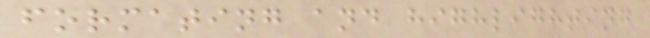formating and highlighting
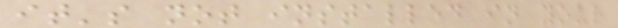it's not installed in your
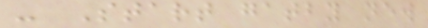- Start gatby new
